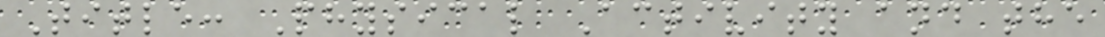Title: Physical Activity and the
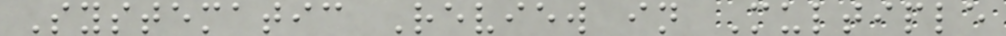Systematic Review in Multiple
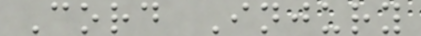Cord Injury
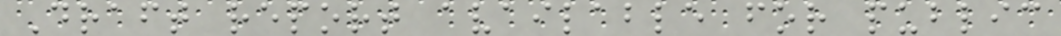Draft report available for public
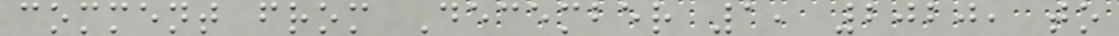comment from December 1, 2020, to
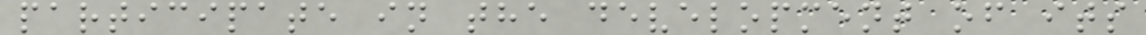participate in the development of its
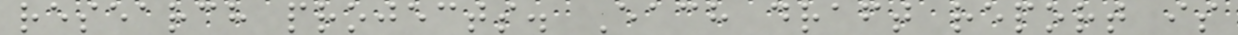research projects. Each draft report is
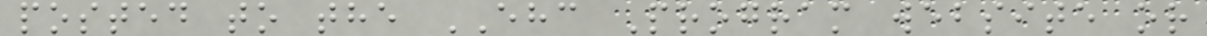posted to the EHC Program website or
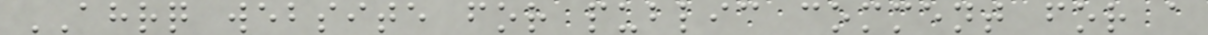AHRQ website for public comment for a
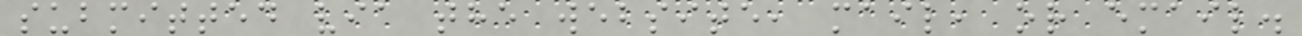submitted via the website, mail, or email.
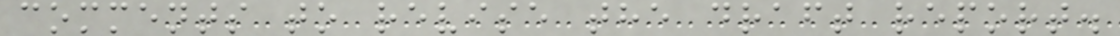comments to revise the draft report.
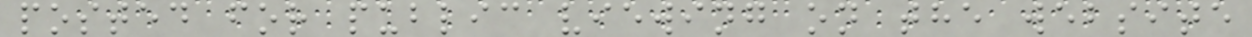posted for public viewing on the website
